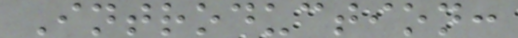Introduction:
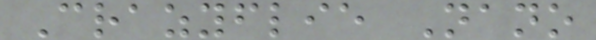Crazyflie Nano
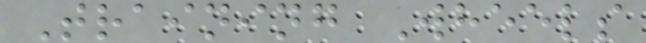Training Wheels
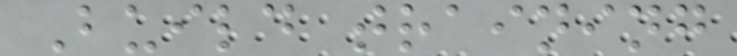Build training
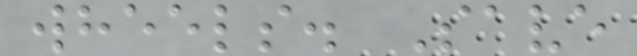wheels. Save
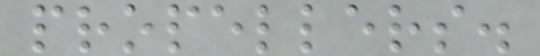propellers.
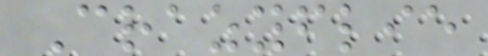Crazyflie
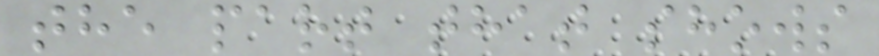the part that shows
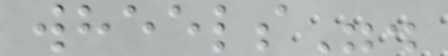wheels".
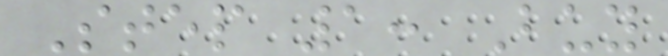Step 1: Buy
